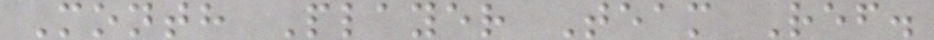Month Player Team Ref.
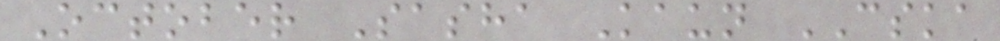October Sasha Kaun CSKA
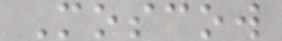Moscow
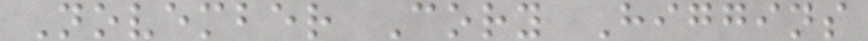November Cory Higgins
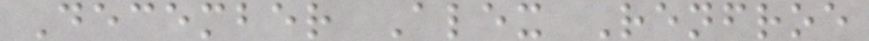December Alex Renfroe
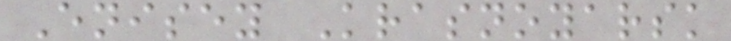Enisey Krasnoyarsk
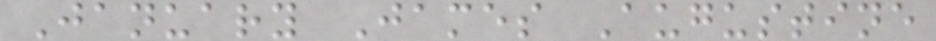January James Augustine
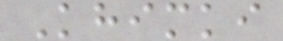Khimki
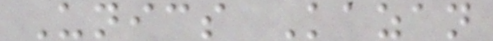Unics Kazan
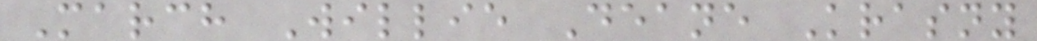March Willie Deane Krasny
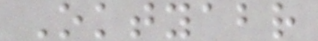Oktyabr
